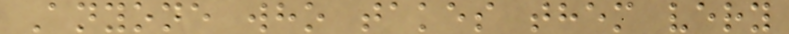Anyone who takes them very
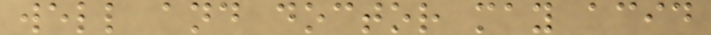well and doctor may acid
